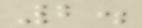2.
